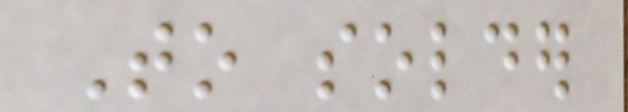To solder
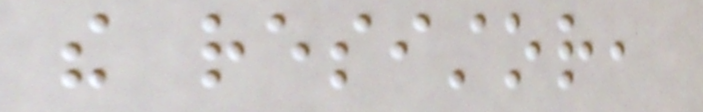the resistor,
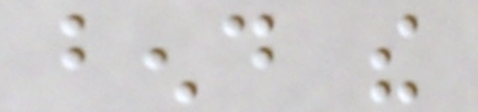bend the
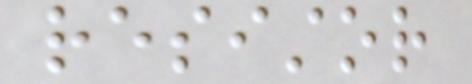resistor
